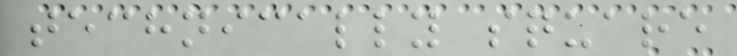technically square
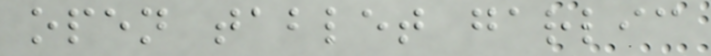open tablet garlic
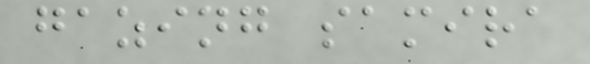gazing samira
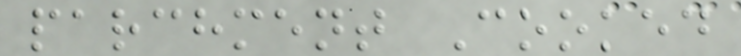parchment Cooked
